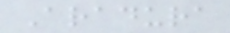Aradura
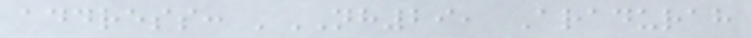address: 'NH29, Aradurah
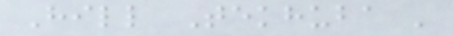Hill Tekhuba '
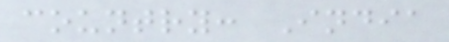country: India
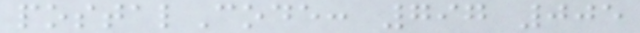postalCode: 797 005
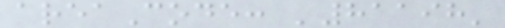areaCode: '81198'
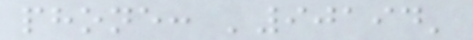phone: '90194'
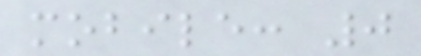mobile: 0
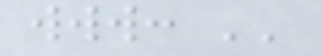www: ''
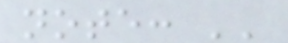note: ''
